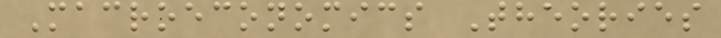Macroeconomics Theories
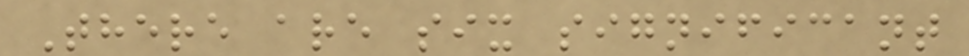There are six significant
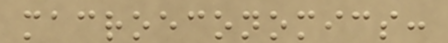macroeconomics:
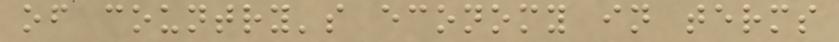of country's economy in terms
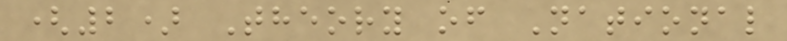(2) Theory of National
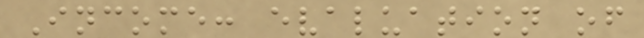Income: evaluation of
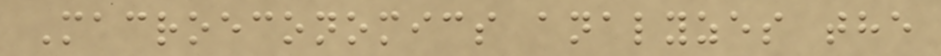Macroeconomics analyzes the
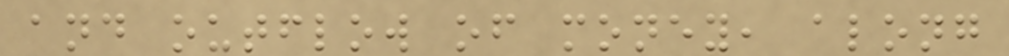and outflow of money, along
